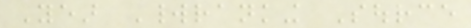Year Worldranking Source
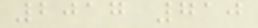2017 710
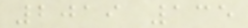2019 135
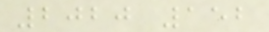2020 152
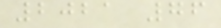2021 76
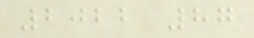2022 87
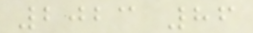2023 86
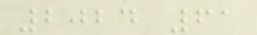2024 61
